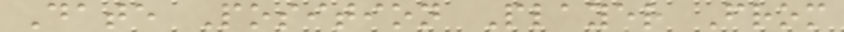Date Position Player From
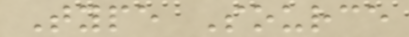Type Source
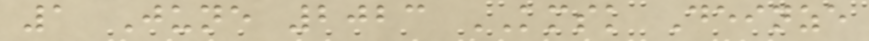1 June 2023 KMSK Deinze
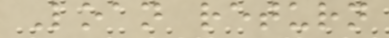Loan return
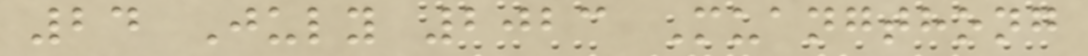24 July 2023 Muangthong
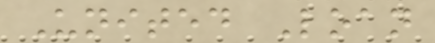United Loan
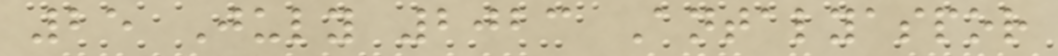25 July 2023 Antalyaspor
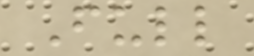Full
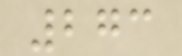273
